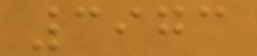3973
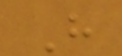H
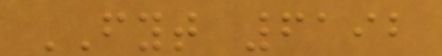FYT 6192
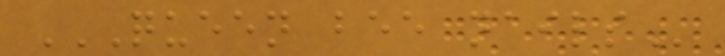QUEEN BEE NAILS
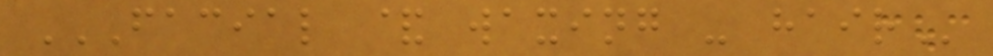FACIAL & WAXING - HAIR
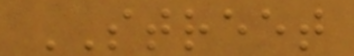STREET
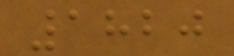1820
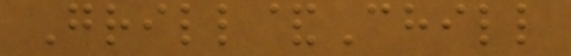Grill&Chill
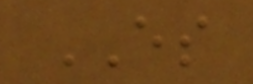ES
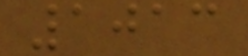1013
